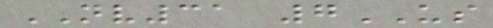NV31 7US
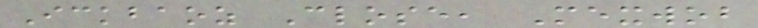Ickbaoz Close, Mexwob
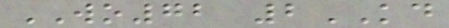WO72 2KD
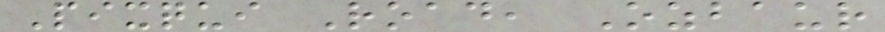Pixqui Road, Ozbaur
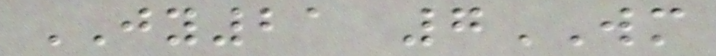JY21 7WM
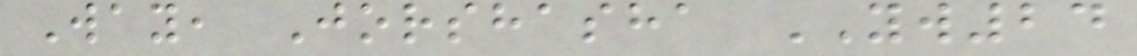Way, Jorshasha YW24
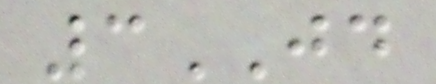3JD
